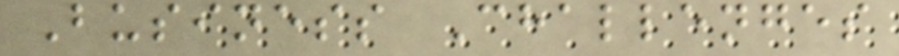Business Challenges
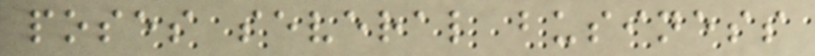poses several business
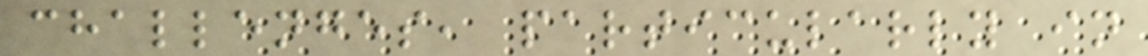challenges, particularly in
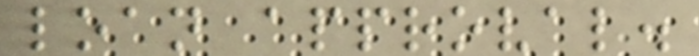loan approval.
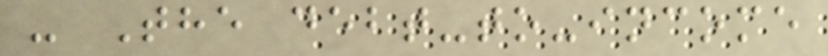- The debt-to-income
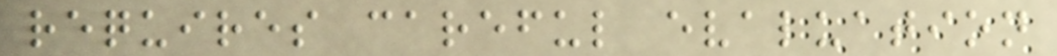requires careful evaluation
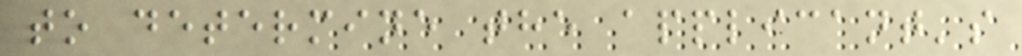to determine the applicant's
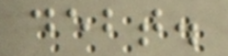debt.
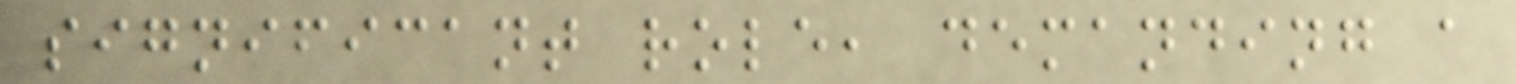significant role, demanding a
